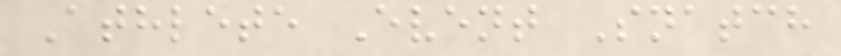Athlete Event Snatch
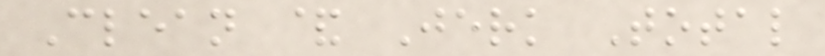Clean & Jerk Total
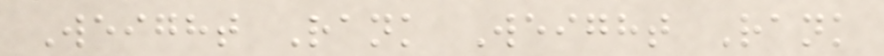Weight Rank Weight Rank
